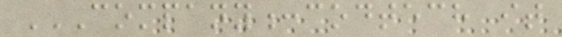COMPANY:CODTECH IT
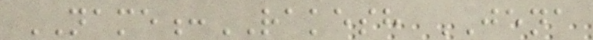NAME:RAKESH JENA
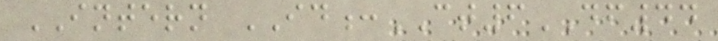INTERN ID:CT6DF44
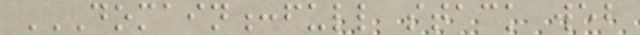DOMAIN:FULL STACK WEB
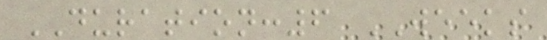DURATION:6 WEEKS
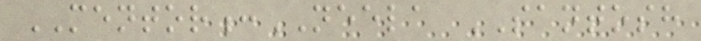MENTOR:NEELA SANTOSH
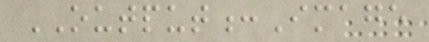OUTPUT:Image
